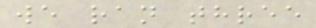we ran three
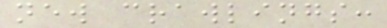new crawlings:
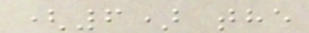(6) the
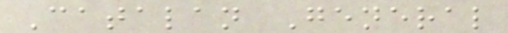Catalan General
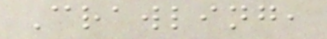Crawling,
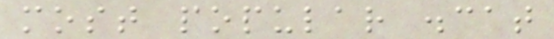most popular .cat
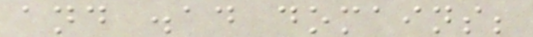and .ad domains;
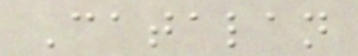Catalan
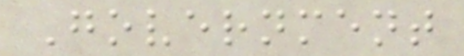Government
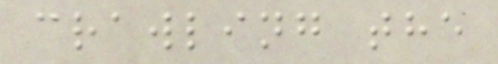crawling the
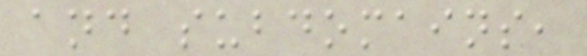and subdomains,
